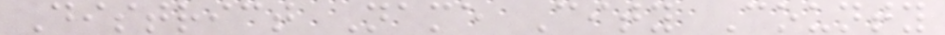District Name City County
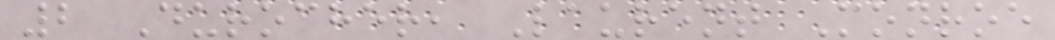2 Durocher, Laurent Monroe
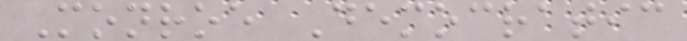Monroe Democratic
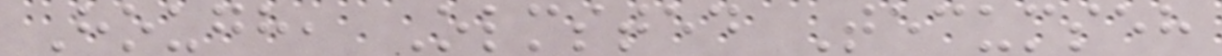Hough, Olmsted Tecumseh
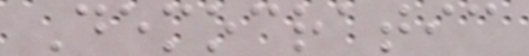Democratic
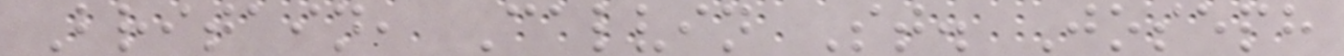Britain, Calvin St. Joseph
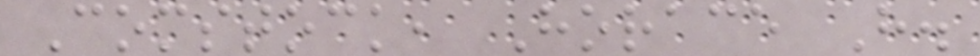Comstock, Horace H.
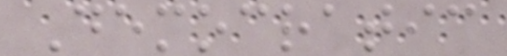Democratic
